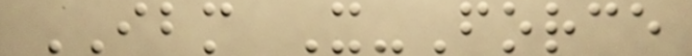IBM X-Force
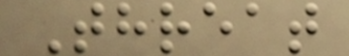Threat
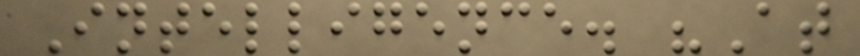Intelligence. "At
